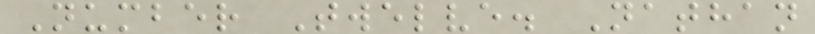Number Twelve. Nathan
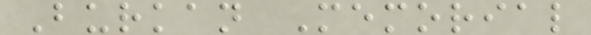Burkan Memorial
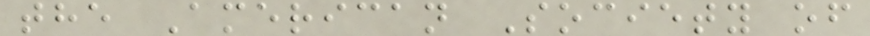the American Society of
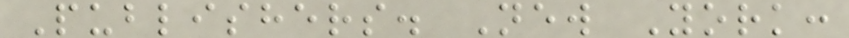Publishers. New York:
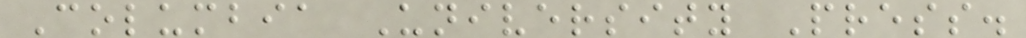Columbia University Press.
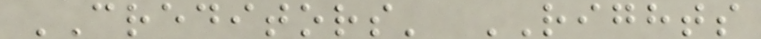CREDITORS' RIGHTS
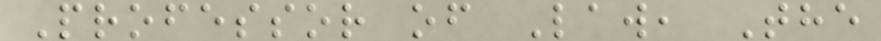Professor of Law, The
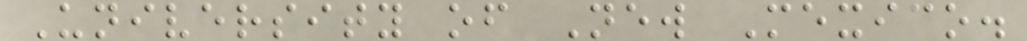University of New Mexico.
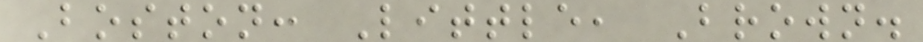Boston: Little, Brown.
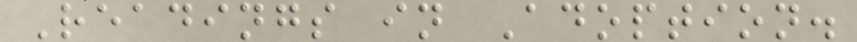Readings in Adoption.
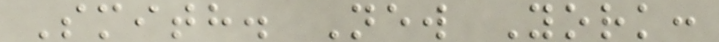Smith. New York:
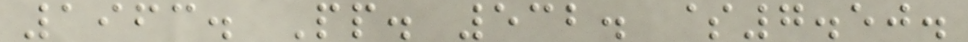1963. Pp. 532. $7.50.
